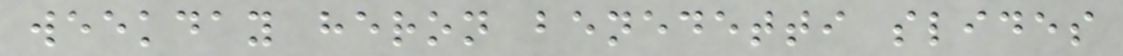weekday heron benedetti slides
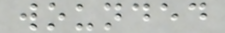wounded
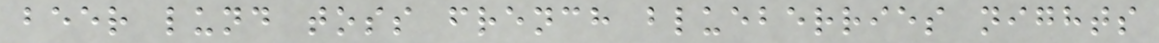beer lund toss french blueberries nights
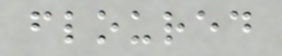floured
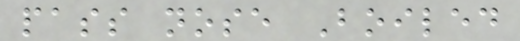pass nose Boiled
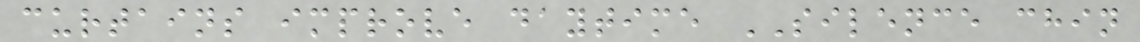curtains improve daytime SILENCE chin
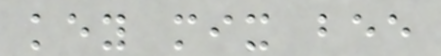key mix bee
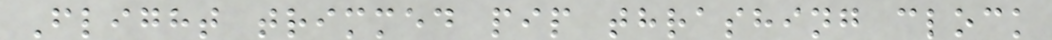Flight trimmed pip thrashing clock
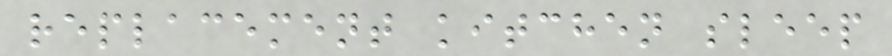replacement kitchen sleep
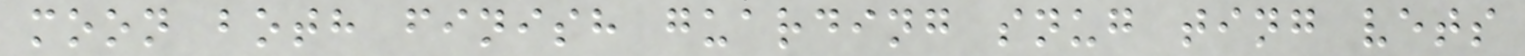moon both finish guarding snug ting vets
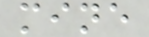mine
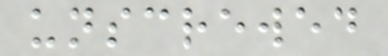unscrewed
